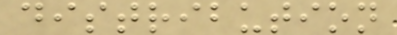distribution
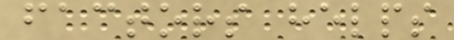factors helps
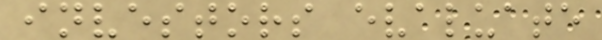investors evaluate
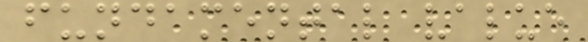fundamental value
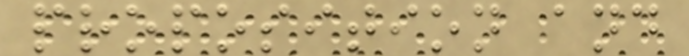proposition and
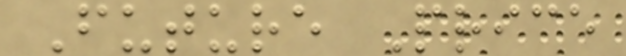Future Price
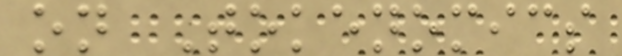on Tokenomics
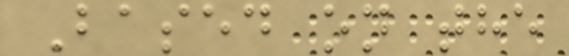Based on the
